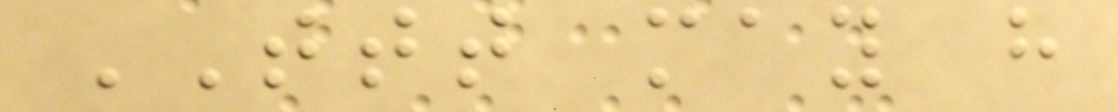TTT may have
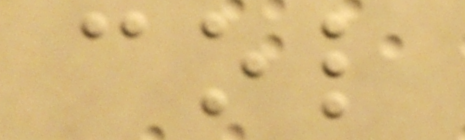col
